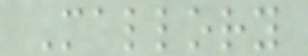Mallory
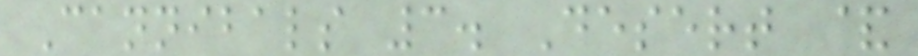Cannibals 3. Desert &
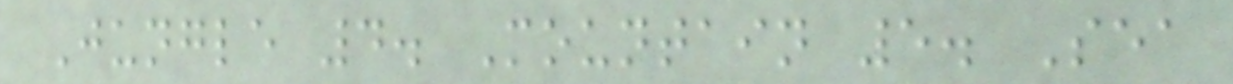Jungle 4. Mountain 5. Sea
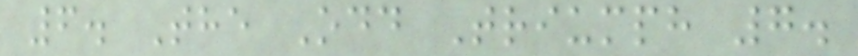6. The Odd Triumph 7.
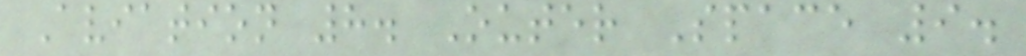Aviation 8. Outer Space 9.
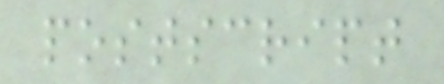postscript
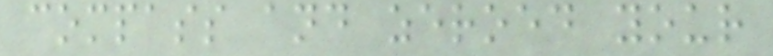compass and zeroed your
